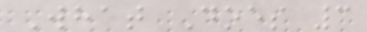What Does 3
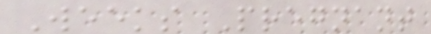Weeks Pregnant
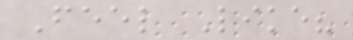Feel Like?
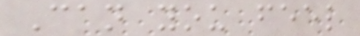Can you feel
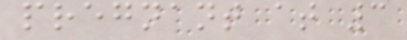pregnant at 3
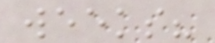weeks?
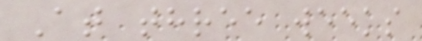At three weeks
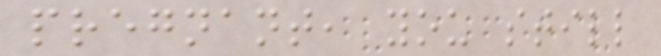pregnant, you still
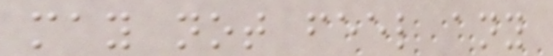may not feel any
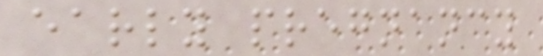early pregnancy
